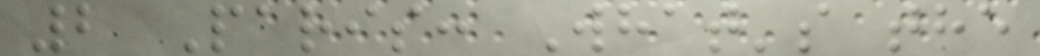2 Paris: What's the
